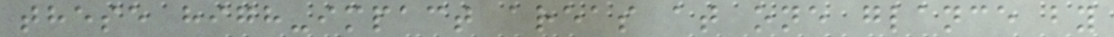these high-impact areas at one glance by
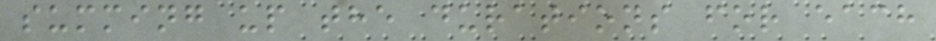summing up the durations for each
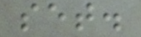set.
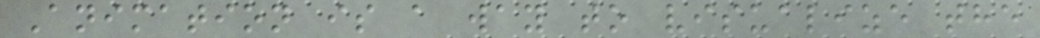Animation is a way to visualize the
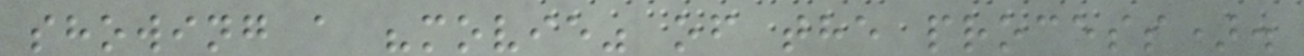showing a "movie" of the process).
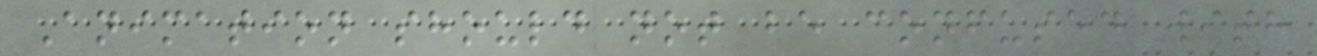Animation should not be confused with
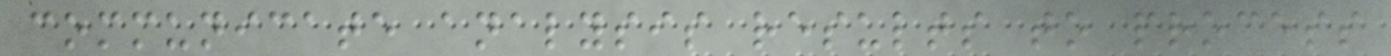communicate analysis results to process
